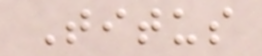Titus
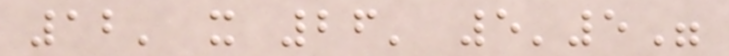12' x 26' 5'5"
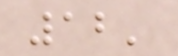12'
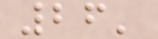26'
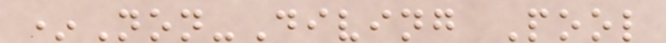*Non-Diving Pool
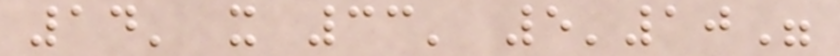14' x 33' 5'10"
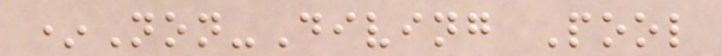*Non-Diving Pool
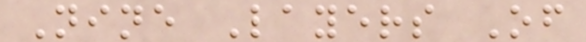Nine Layers Of
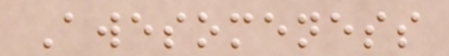Awesomeness
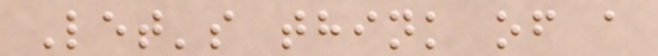Let's think of a
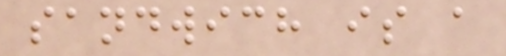sandwich is a
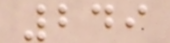249
